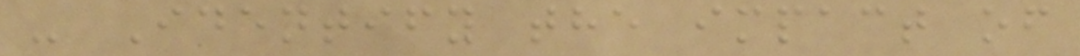- Identify the impact of
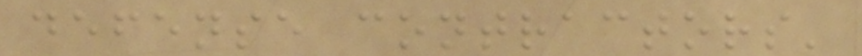defense contractors'
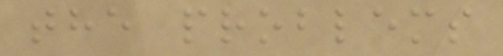the problems
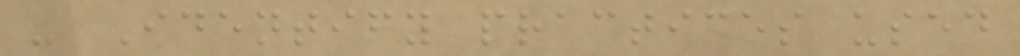- Identify practices used
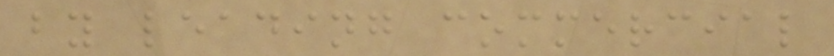by leading commercial
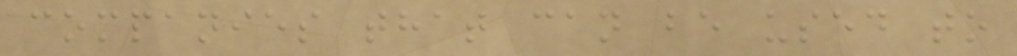companies that can be used to
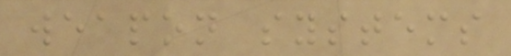weapon systems
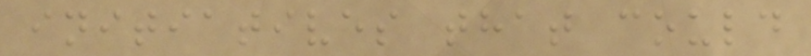initiatives that could
